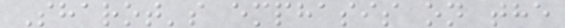Sharot's emphasis on the
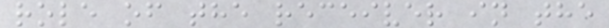role of the receiver in the
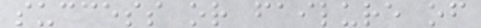success or failure of
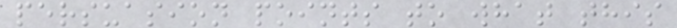persuasion points to what this
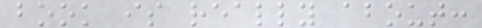book is really about:
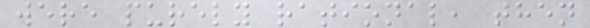were purely rational, then
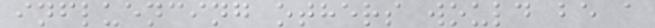influencing others would be a
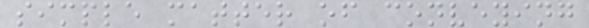simple matter of conveying
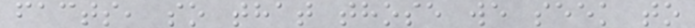facts, so that those we seek to
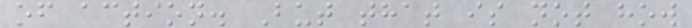of action. But that is not how
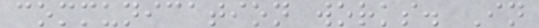communication works. In
